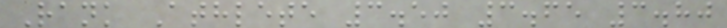Rank Athlete 3.50 3.65 3.80
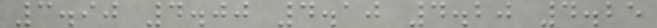3.90 4.00 4.10 4.20 4.25
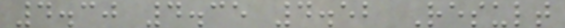4.30 4.35 4.52 Result
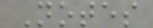Notes
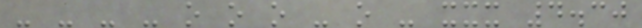- - - - o o o - o - xxx 4.30
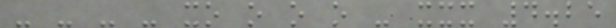- - - - xo o o o - xxx 4.25
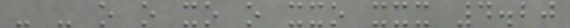- - o o xo o xxo xxx 4.20
